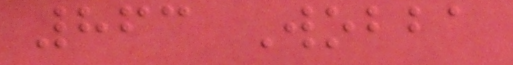863 Wobba
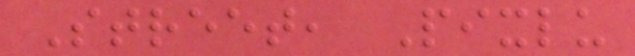Street, Pixlu
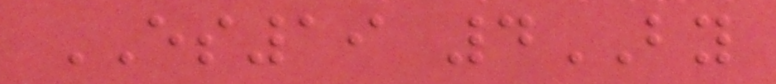ES19 4BY
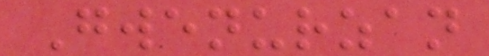Gwenurzan
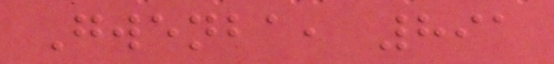Gwenba, 891
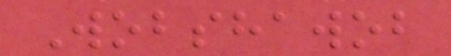Wobshawob
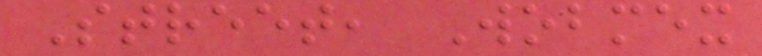Street, Wobmex
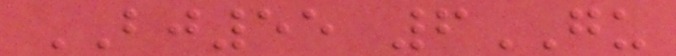BJ55 6GU
